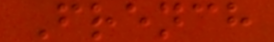French
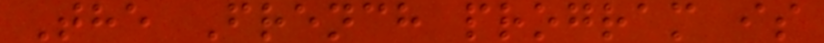The French program is
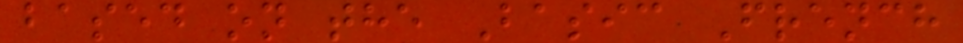based on the Basic French
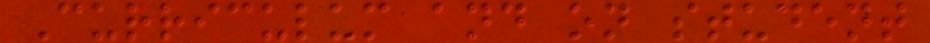Curriculum and on student
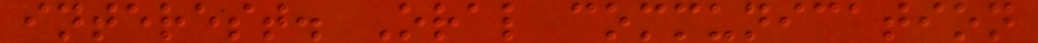interest. Oral communication
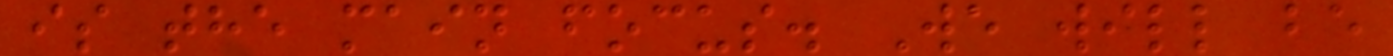is the main focus. We will be
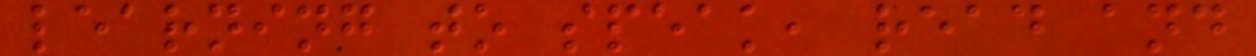learning to speak, read and
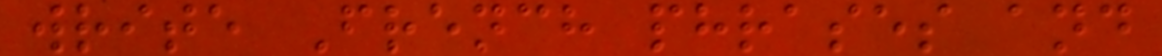write French phrases and
